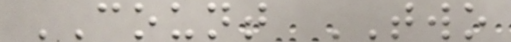COUNT TWO
